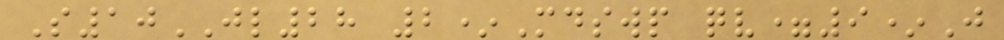S10JL28 2*Mdswp qv=9*J
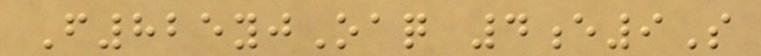F825yjOaq 4e9S
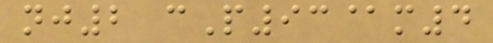nj2 cP93@m4
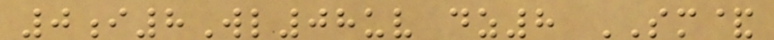0i8Wl08uv dz8 SM&
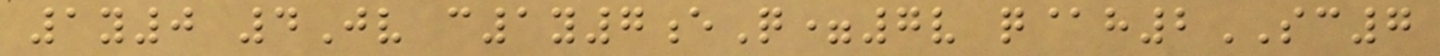1y0 4Jv c1y7eQ=7v q@h2SC7
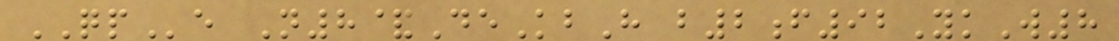QPe N8&DeKbH b2f92YkW8
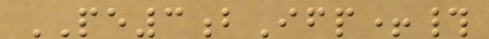PE3bIfp+#
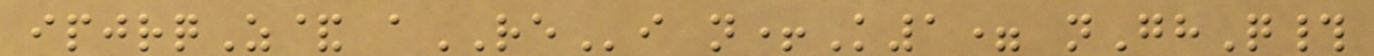ipjrqZ& aREi n+K1= nGhQ#
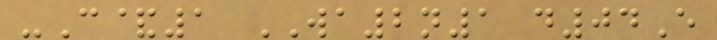-C&1 WA2n1 d04E
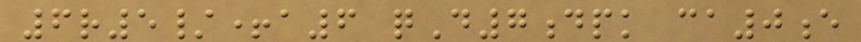6r5/+a6 qD7dpk ca0e
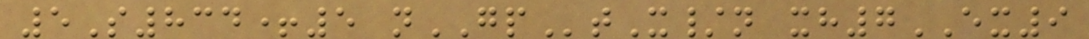5S834+5 nGPtX/n xh7EX9
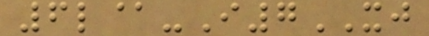6l@-I7XJ
